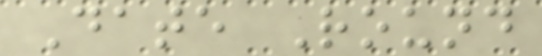Date Round
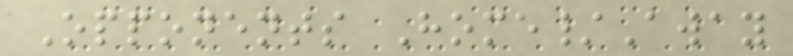Opponents Home/Away
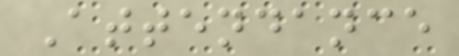Attendance
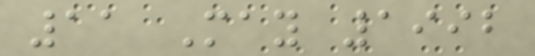11 May 1992
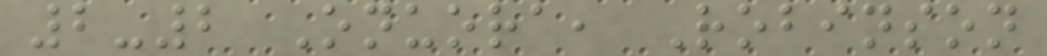2-2 Onuora, Robinson
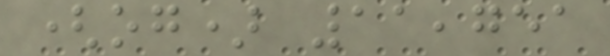(og) 11,751
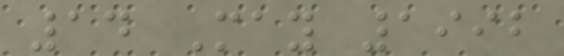14 May 1992
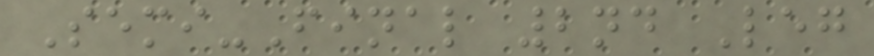Semi-Final 2nd Leg
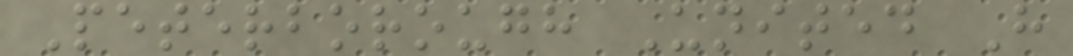Peterborough United H
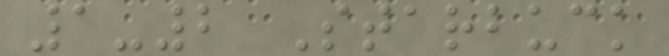1-2 Starbuck
